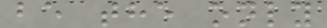be the only
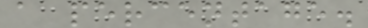a percentage.
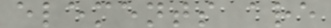elements are
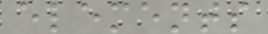elements
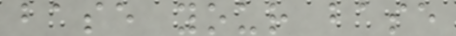base your base
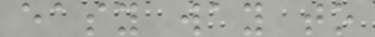easy way to
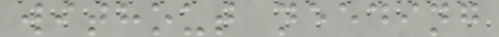without needing
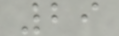29
